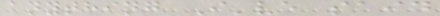anything I've said
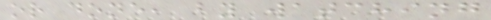or done, by watching
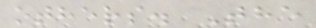others. The
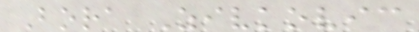Bora Zivkovic
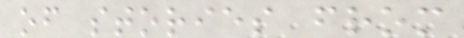of stories from
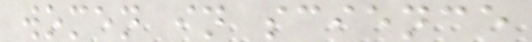women in science
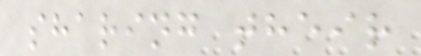sharing their
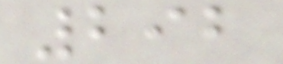292
